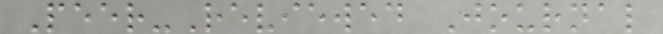Peer-Reviewed Journal
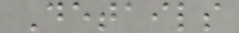Details
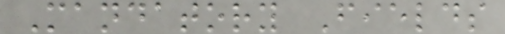Mandatory Fields
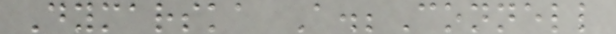Dymarska A.;Connell
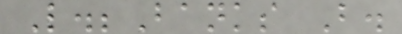L.;Banks B.
